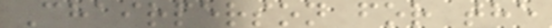Chairperson for the
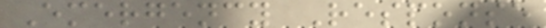Emergency Response
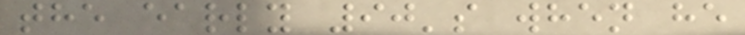the early 90's when he
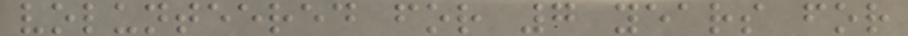volunteered for 7 years for
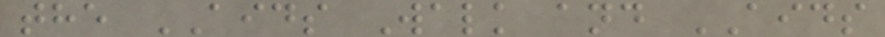the AIDS Walk and AIDS
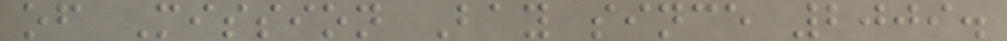of Mission Bay since 2009.
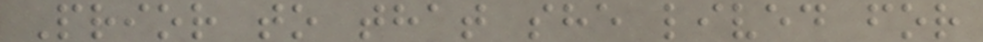Prior to that she lived for
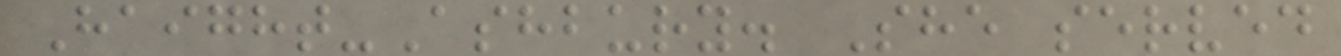Haight-Ashbury. She served
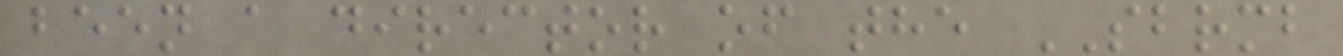been a director of the SBRMB
